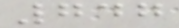747
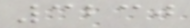3230
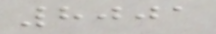8001
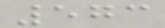573
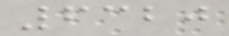6320
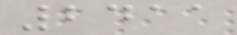2411
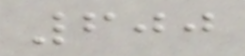600
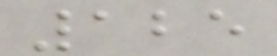125
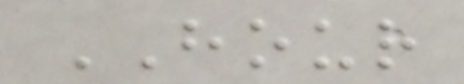HOUR
